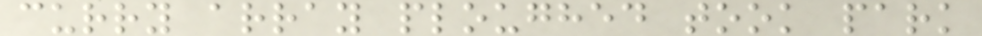curry array ploughed took park
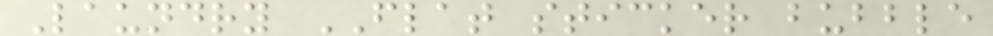Laundry FLAT sticker bubble
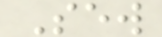Sew
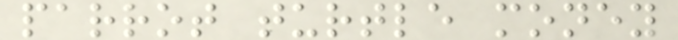parrot turtle money
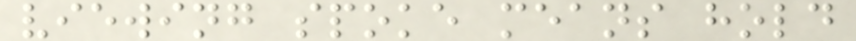viewing spoke means hold
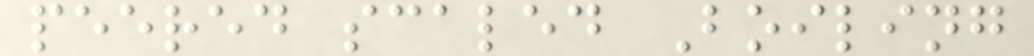peered scaled Boiling
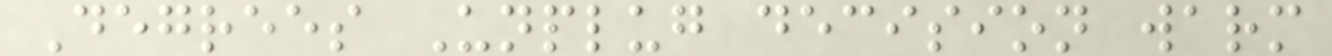Degrees Unplug decision warm
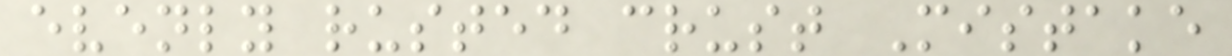evenly rusted crust Mistake
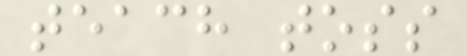teach toss
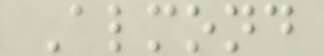Almond
